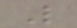L
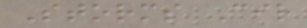Storms Cir
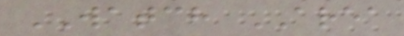WATCH AREA
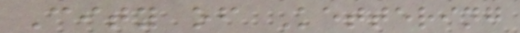City of Kettering
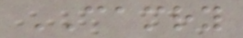CAMRY
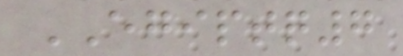EGIPTQ7
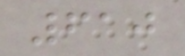610
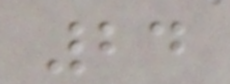24
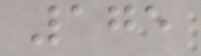175
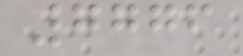7776
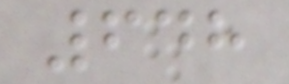648
